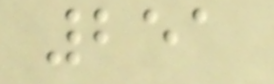251
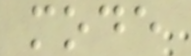mode
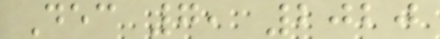Dec 7, 2020
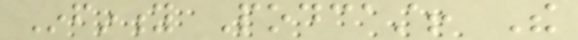Infinity Podcast! The
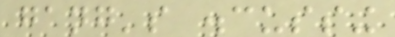gang's discussing
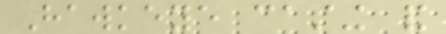Hawkeye casting and
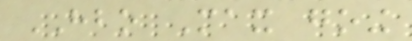HBO Max going
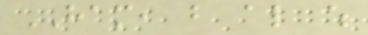HAM, but also which
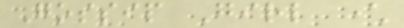Gossip Girl character
